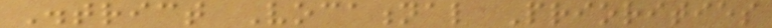District Vocational Priorities
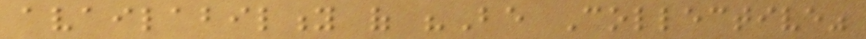availability of "Be Collective"
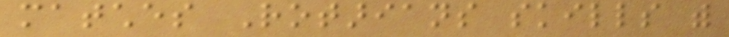matches Rotarians skills with
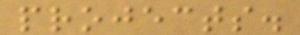projects.
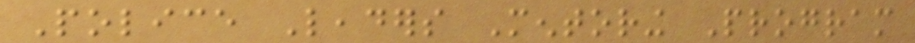Police Leaders Mentoring Program
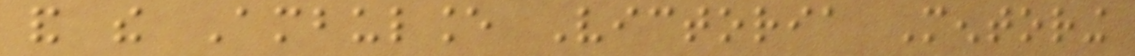and the Ambulance Victoria Mentoring
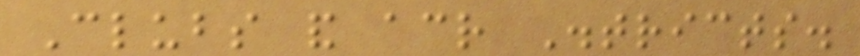Clubs and across Districts.
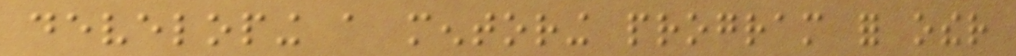developing a mentoring program for other
